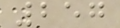257
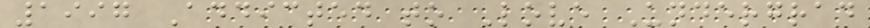1997 Addicted to Love Undergrad
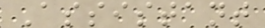Assistant
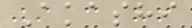Akashi
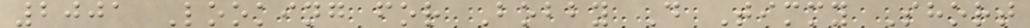2001 Looking for Bobby D Timmy Short
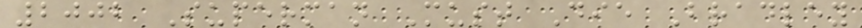2002 Superman Must Die Bradley
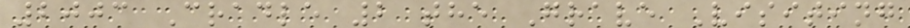2003 Cradle 2 the Grave Visiting
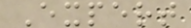Expert
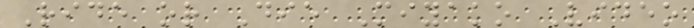Ride or Die Miyako Video
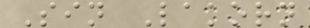Sin Lakorn
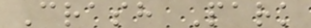Crash Park
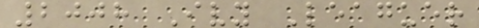2008 Ivy Leaguer
